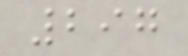297
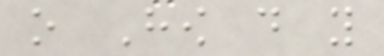o How do you
